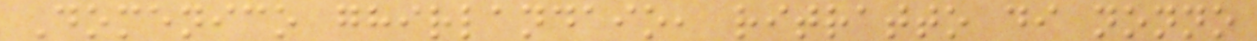Domenico ghirlandaio, ritratto di nonno
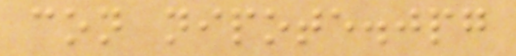con nipote.jpg
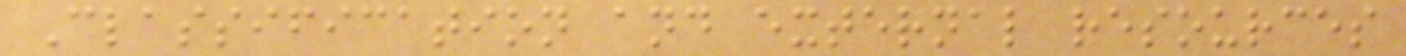Classification and external resources
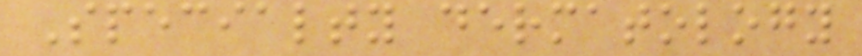Specialty dermatology
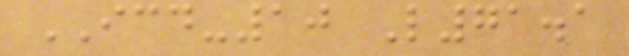ICD-10 L71.1
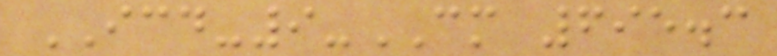ICD-9-CM 695.3
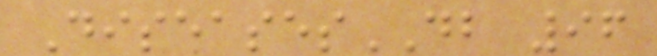DiseasesDB 96
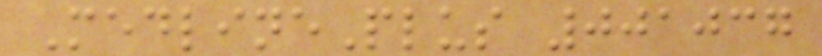MedlinePlus 001037
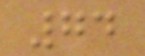74
